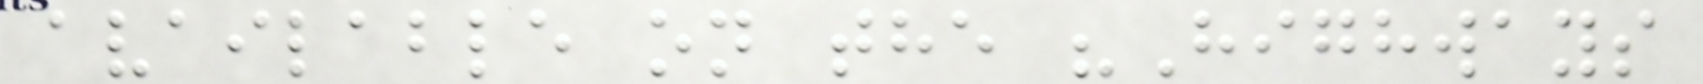available on the "Highways
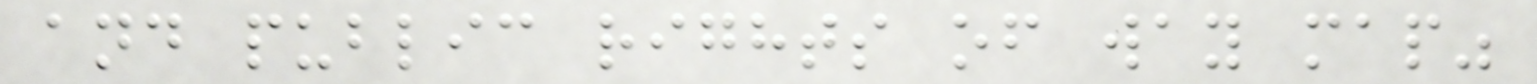and public rights of way map"
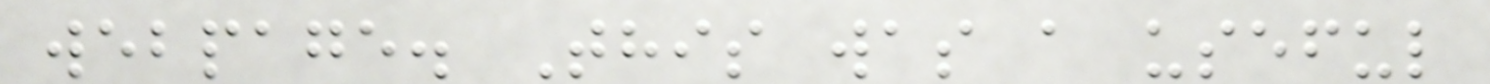webpage. This was a useful
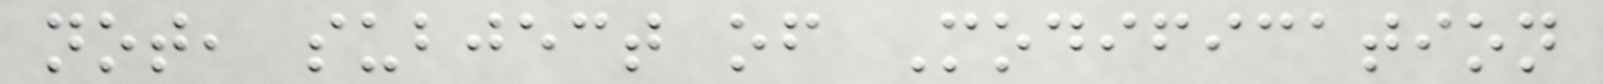not, subject of Modification
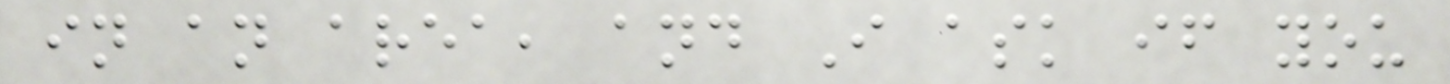in an area, and I ask if you
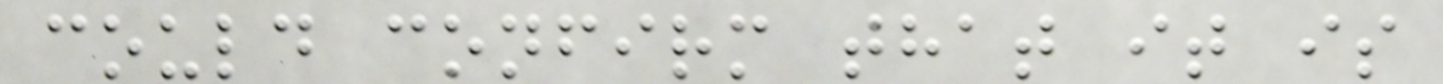could confirm that it is
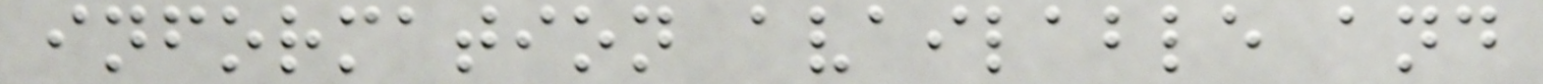information available and
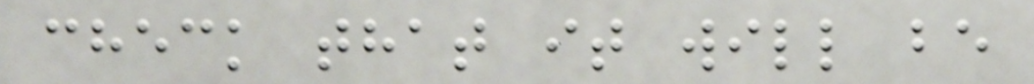check that it will be
